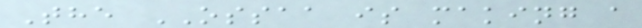The OSSAA is making a
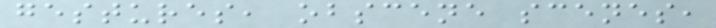gestures, obscene scenes,
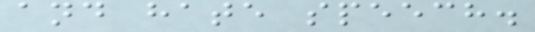and hate speech.
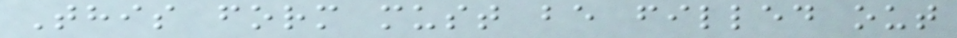This form must be filled out
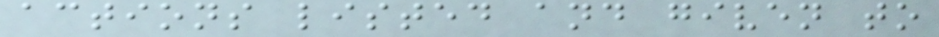actions listed and given to
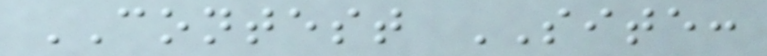CONTEST SITE:
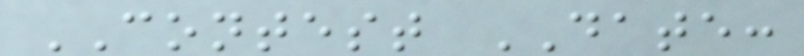CONTEST DATE:
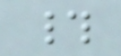#
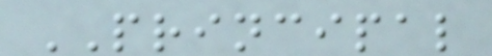PRINCIPAL
